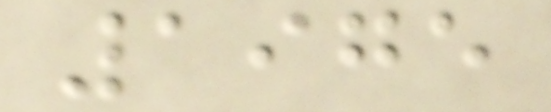1975
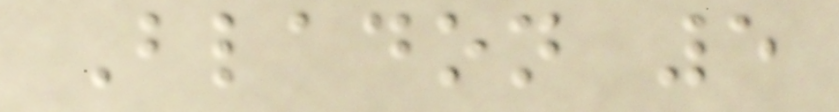Bladon 5
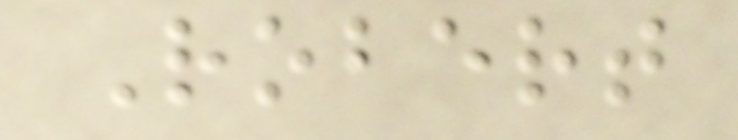Robert
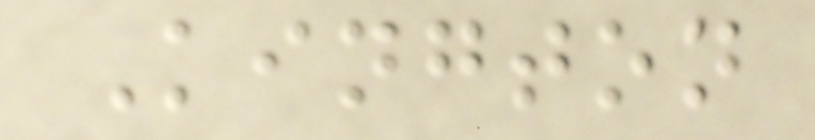Kington
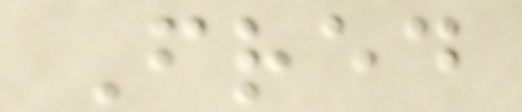Fred
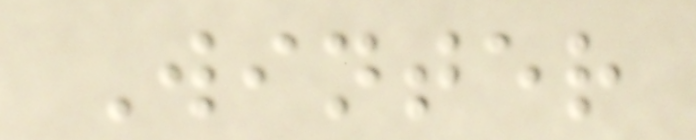Winter
